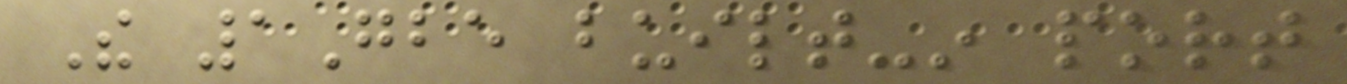The 1Gbe built-in port
